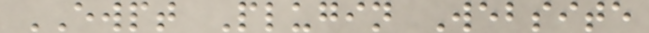EWPT Plugin Website
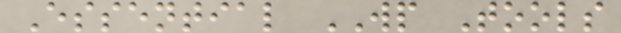Essential WP Tools
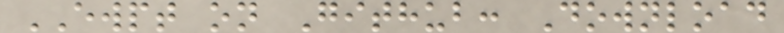EWPT on Github: Download
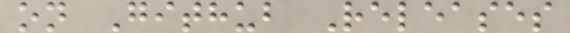on Github Releases
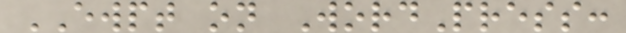EWPT on WordPress:
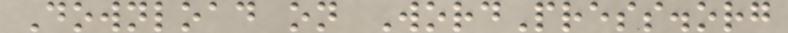Download on WordPress.org
